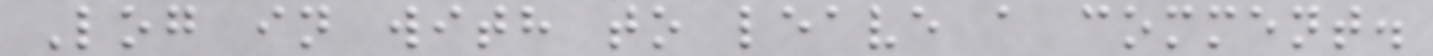Log in with to leave a comment.
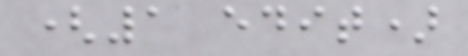(1 edit)
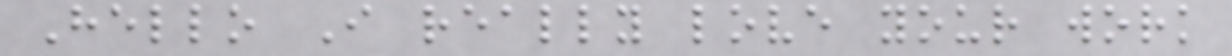Hello I really love your work
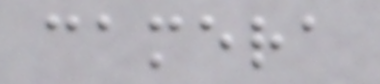camera
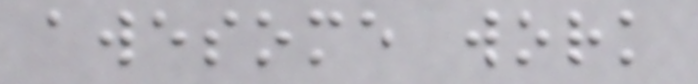awesome work
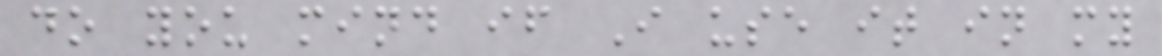do you mind if I use it in my
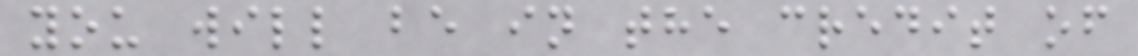you will be in the credit of
